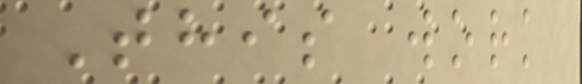This work
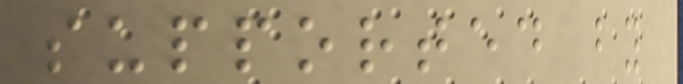supported by
